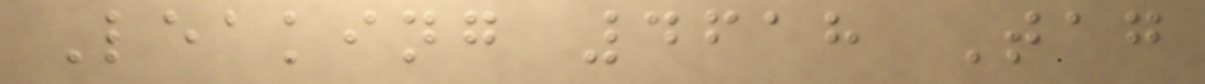Leaking 4618 Tag
